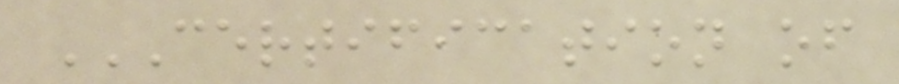CERTIFICATION OF
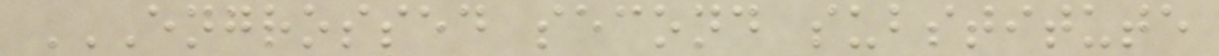ENGROSSED SECOND SUBSTITUTE
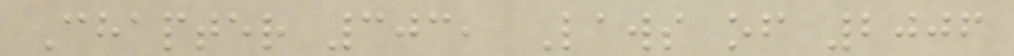Chapter 303, Laws of 2006
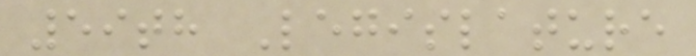59th Legislature
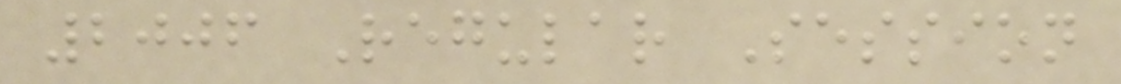2006 Regular Session
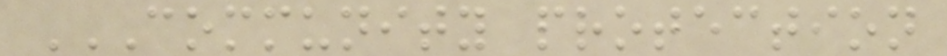COMMUNITY PROTECTION
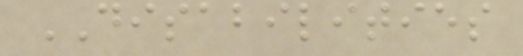DISABILITIES
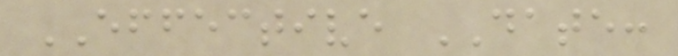EFFECTIVE DATE:
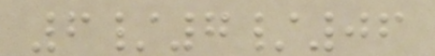6/7/06
